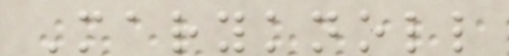Maryknoll
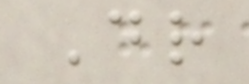Dr
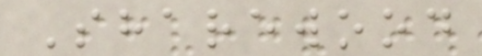Sharewood
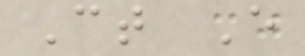Ct E
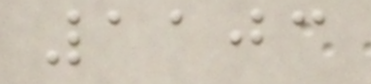1103
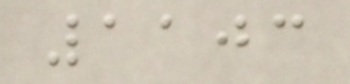1103
